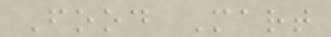Food Mart
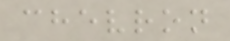chevron
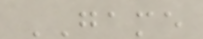GAME
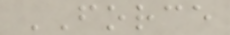FORCE
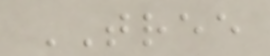TREE
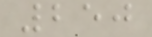250
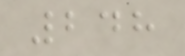248
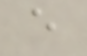e
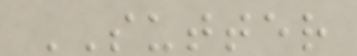SUTTER
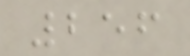256
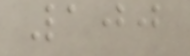100
